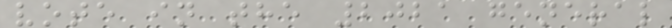vote in the 2021 general
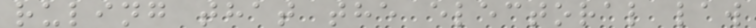ruling that the electoral law
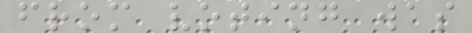from voting was
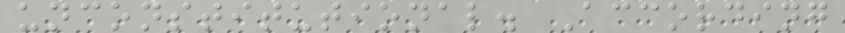unconstitutional. According
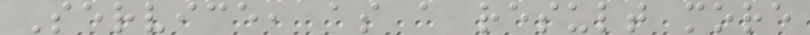Service, as a result more
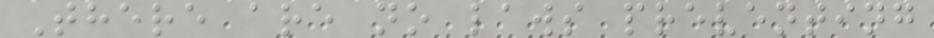There are no laws preventing
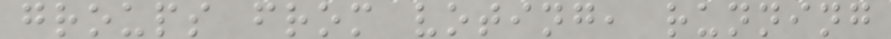groups from voting, running
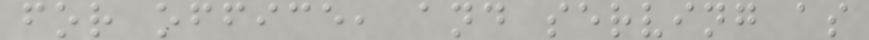for office, and serving as
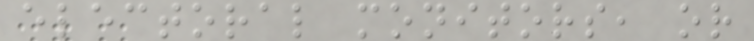electoral monitors, or
